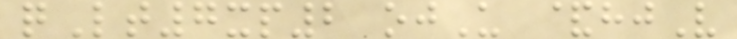qLt7xp2 ojU &hjV
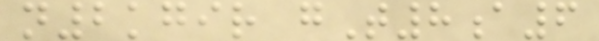n2kgir gT8a6
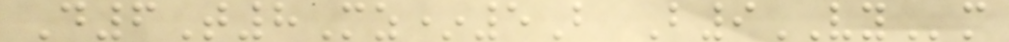D6T8Mz*5B B9VYm
